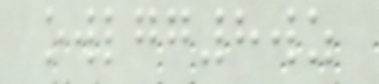owlgg8wz
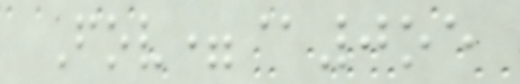Fov=@0oe
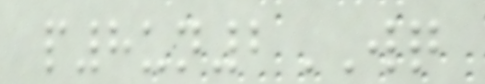p8un2WQ
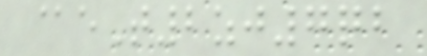@eT2zj7qb
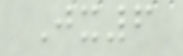Jx6
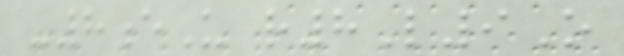-8eU r8L9O
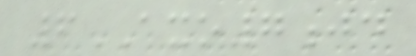6AXO7jd
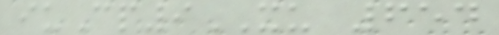iuCp9XU 654
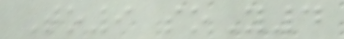To9 soY4
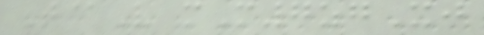T@V mM7zgXj
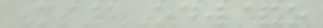Ms1Odw&o
